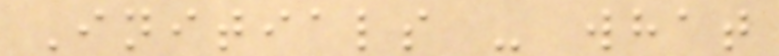Initials - what
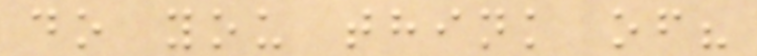do you think of?
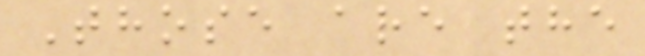Those are the
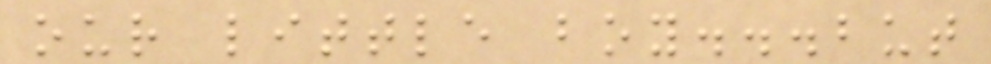our little boy...but
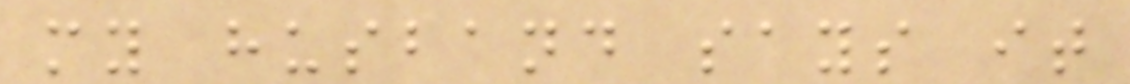my husband says it
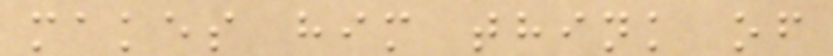makes him think of
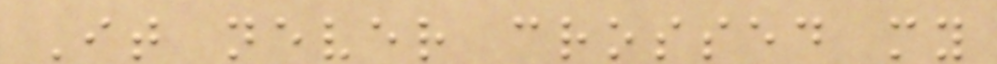It never crossed my
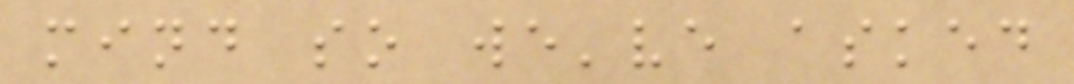mind so we've asked
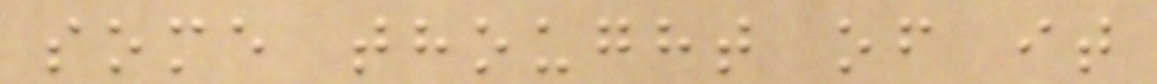some thought of it
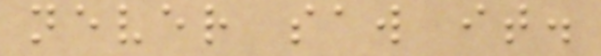never saw it.
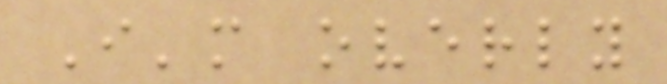I'm overly
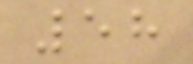58
